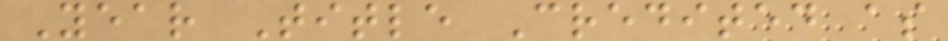Year Title Credited as
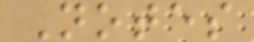Notes
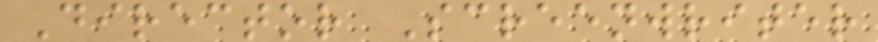Director Screenwriter
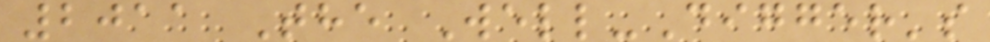2011 The Well-Digger's
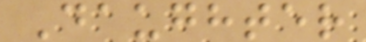Daughter
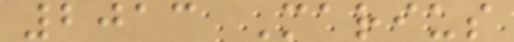2013 Marius
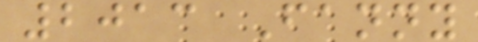2013 Fanny
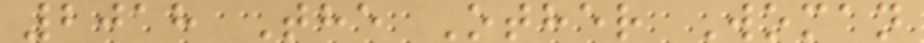2018 The Other Woman
